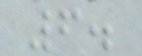6.
